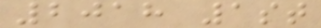2018 1st
